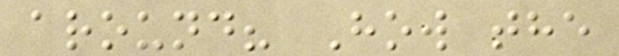around? How the
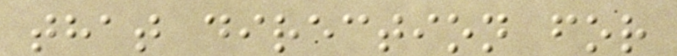that direction for
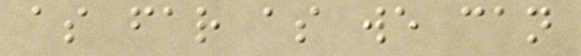as far as we can
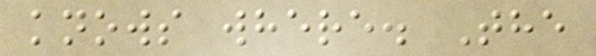knows where. The
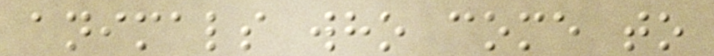animals who come to
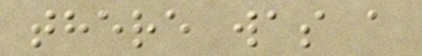there was a
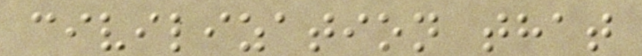civilization that
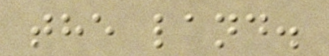the land.
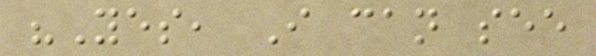"Yes, I can see
